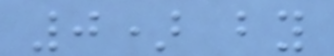0) by
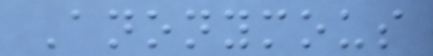Anonymous
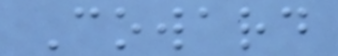Coward
